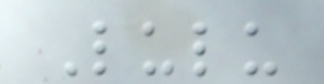Lulu
